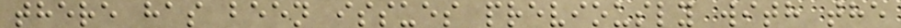there has been issues previously with the
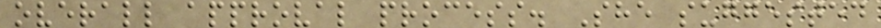overall approval process. She suggested
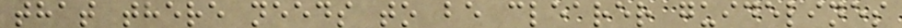that there needs to be clearer guidelines
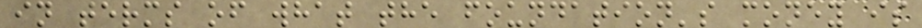in terms of what the foundation's money is
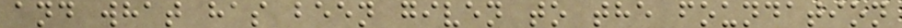and what has been given to the foundation
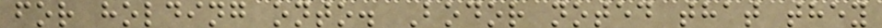for holding onto. Bodor noted that they
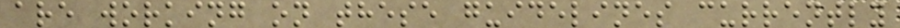are working on these guidelines currently
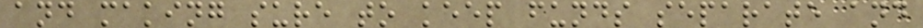and making sure to keep funds separate and
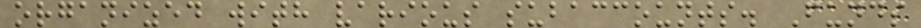organized with various subaccounts. Funds
